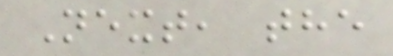Next, the
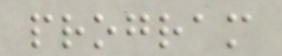program
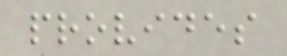provides
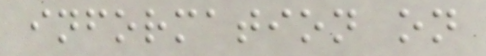information on
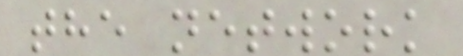the network
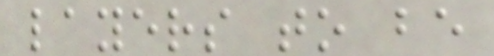layers to be
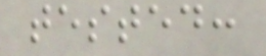tested:
